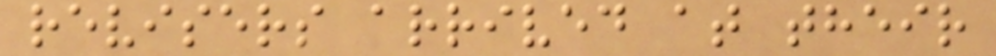revisers arrived at their
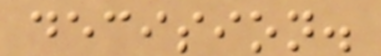decision.
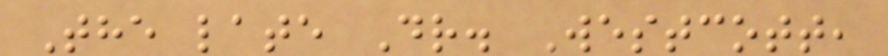The late Dr. Westcott,
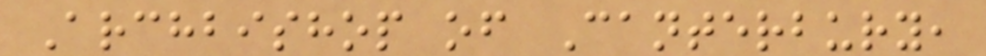Archbishop of Canterbury,
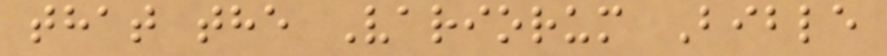that the Variorum Bible
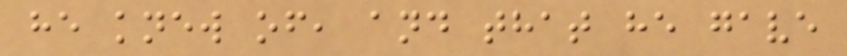he knew of, and that he gave
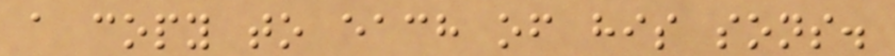a copy to each of his sons.
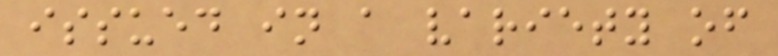issued in a variety of
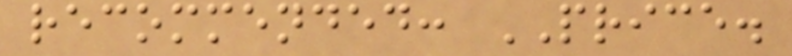recommended: PRICE.
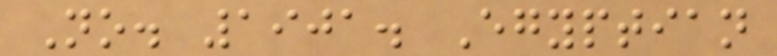No. 1901. Egyptian
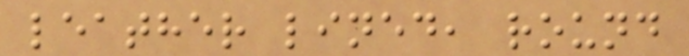leather lined, round
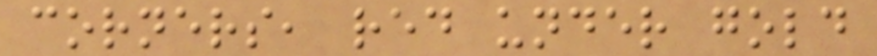corners, red under gold
